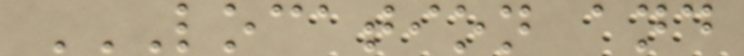LOCATION AND
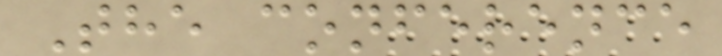The conference
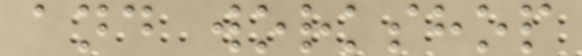and workshop
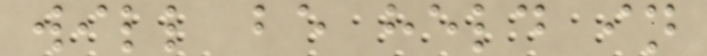will be held in
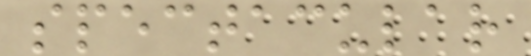spectacular
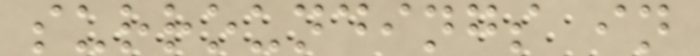surroundings in
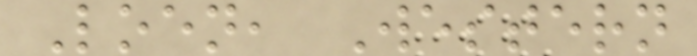Loen, Western
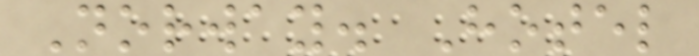Norway. Hotel
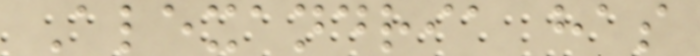Alexandria has
